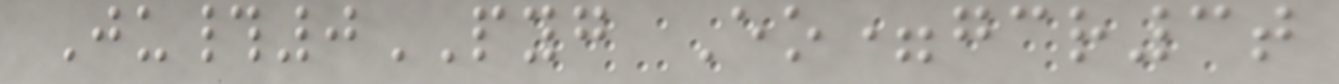Ju#0PYG Eo=gcr3t
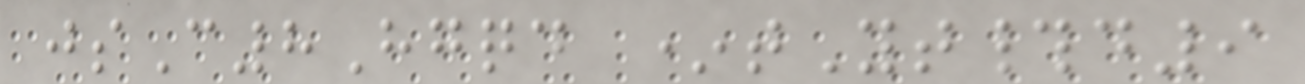jsC8Hgqd *tYt#d9
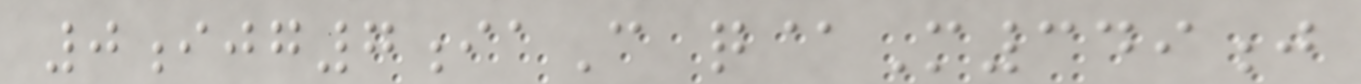0ijg7iaC q@M349j
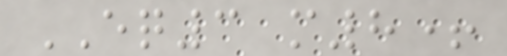EQ3 m8+
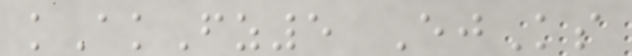kAkFz5 EjKs
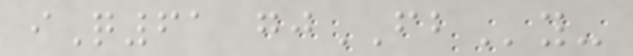iQ61 gjFBy-
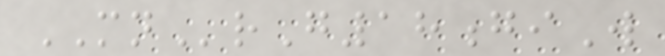MNrG18giW
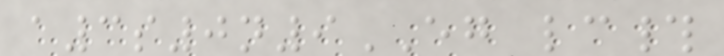a3s0n9EG lc#
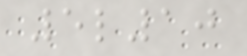5l10
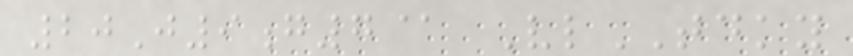20J9g7@ VlTDKY
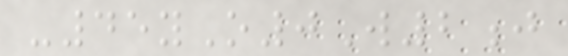-45yO0W2j
